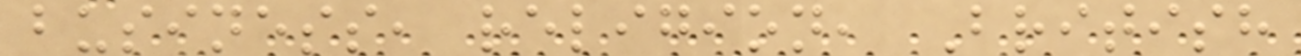business, religion, British
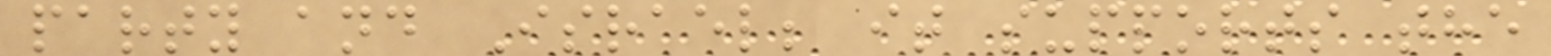party and Israel; it supports the
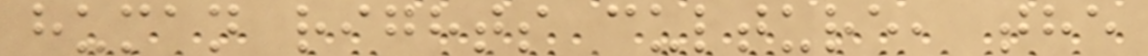human rights culture, the
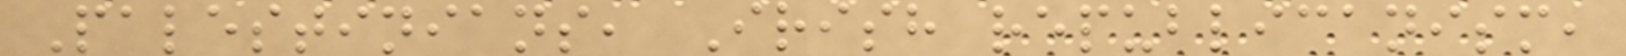Palestinians, Irish republicanism,
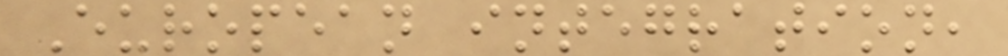European integration,
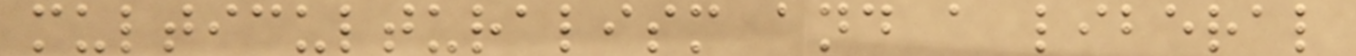multiculturalism and a liberal
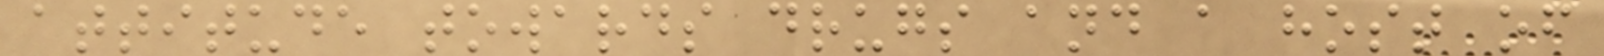attitude towards drugs and a host of
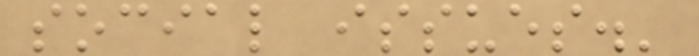social issues.'
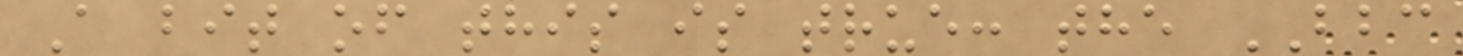A bit of this is true: the BBC
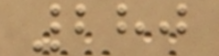280
